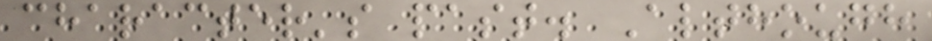character's past. Although
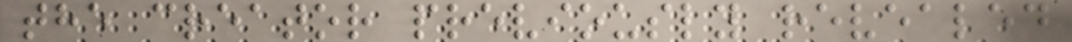the creator previously revealed
